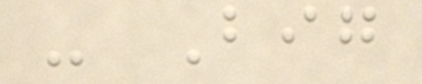- Big
